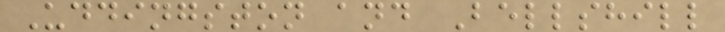Uddingston and Bellshill
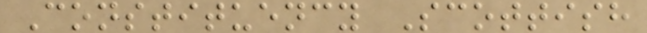Constituency Scottish
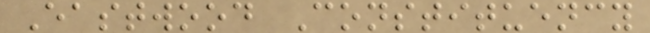Eastwood Constituency
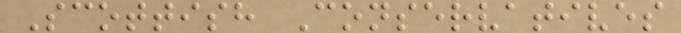Scottish Conservatives
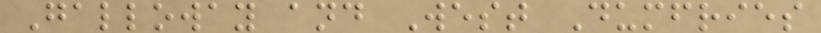Galloway and West Dumfries
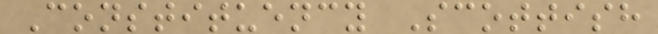Constituency Scottish
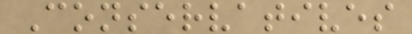Conservatives
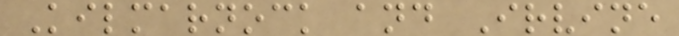Kilmarnock and Irvine
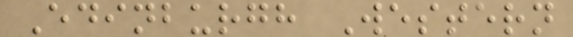Edinburgh Western
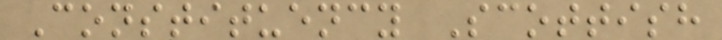Constituency Scottish
